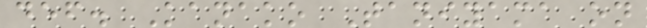def. Kanako Taniyama on
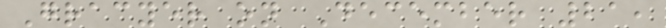Gracyer on December 21,
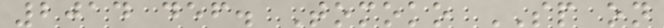2014 def. Tomoko SP on
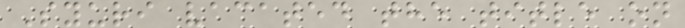Syuri vacated the title on
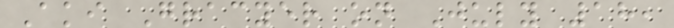Aki Gracyer on July 18,
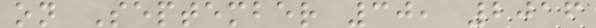on September 30, 2016
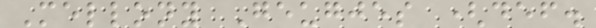Mellony Geugjes (def.
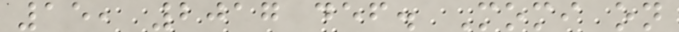15, 2017 def. Momi on
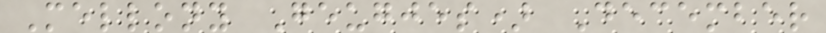Mellony Geugjes) December
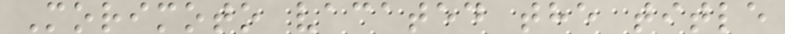Morimoto vacated the title
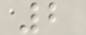2
